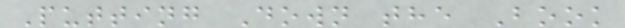Putting Down the Book
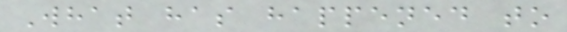What has happened to
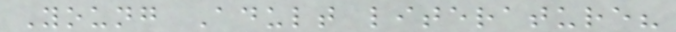Young Adult literature?
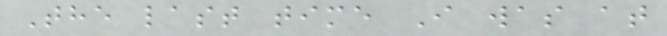The last time I was at
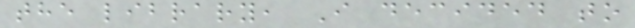the library, I decided to
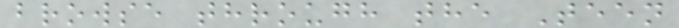browse through the Teen
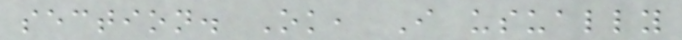section. Ok, I usually
